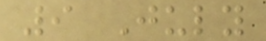9 July
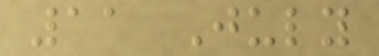11 July
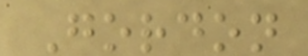Gordon
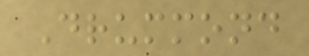Drummond
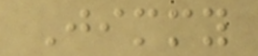Jimmy
